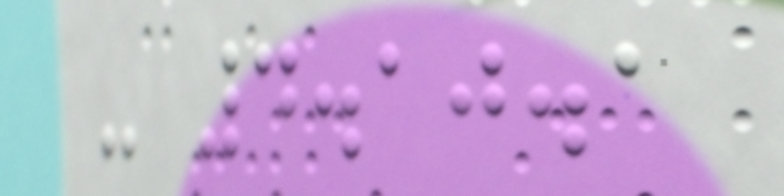- 4.10.1
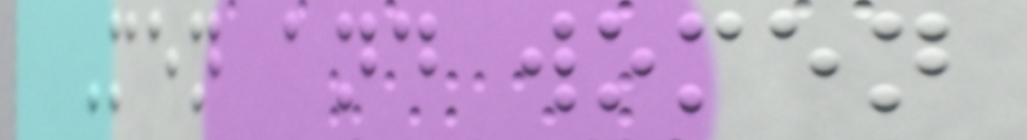Men and women
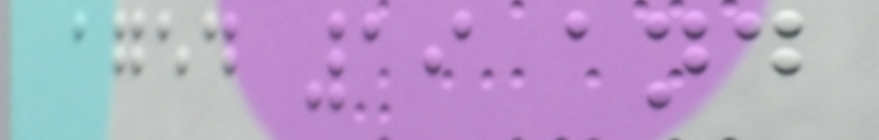aged 19 and
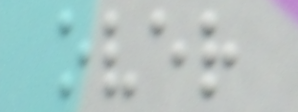over
